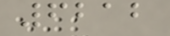6212
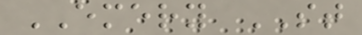EMERY ST
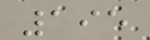195
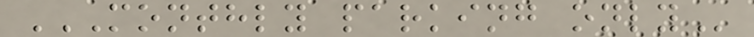MONTHLY PARKING ONLY
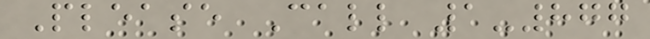Please Call 1-877
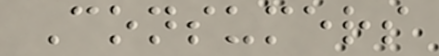Consumers
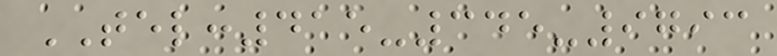TEL:415-345-9793
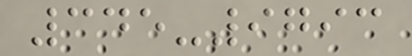345-9793
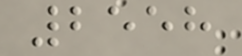2558
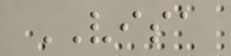VISA
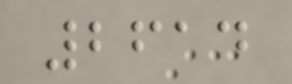2614
